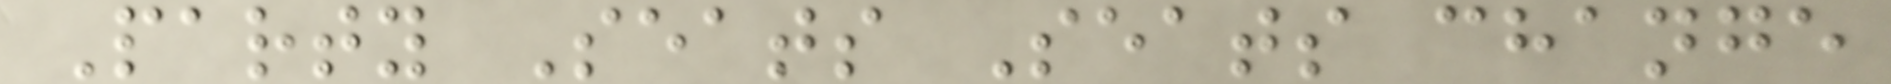Party Seats Seats change
